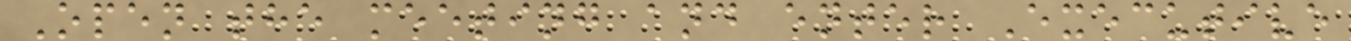Open the meeting and enter Executive
